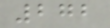272
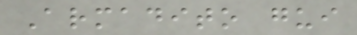Armadito gui
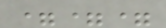===
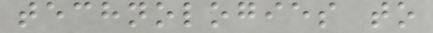technologies to
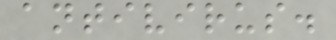antivirus.
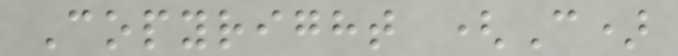Copyright (C)
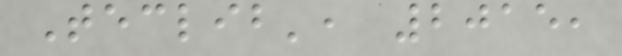Teclib', 2015,
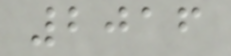2016
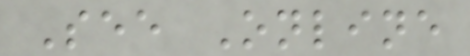See Online
